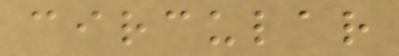circular
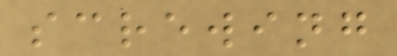screwing
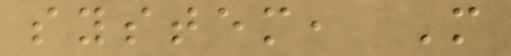system, M
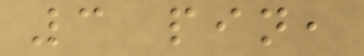3 pin,
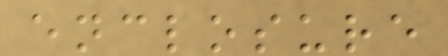enclosure
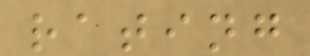rating
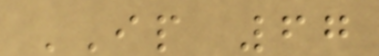IP 67
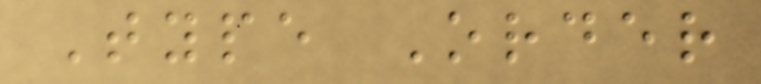Type Order
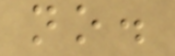no.
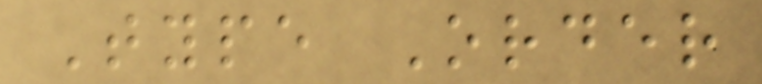Type Order
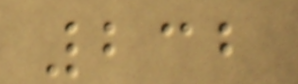232
